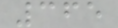365
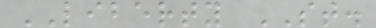LIBERTY ST.
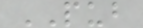PUB
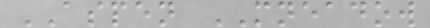ASPEN MNEADOW
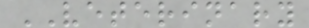VETERINARY
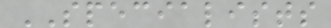SPECIALISTS
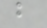b
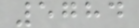5784
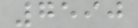7590
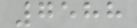7588
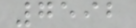7592
